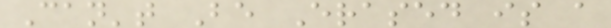Can't Be Erased is a
